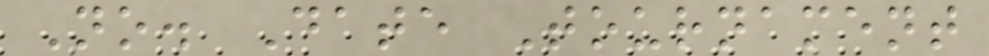No. Date Tournament
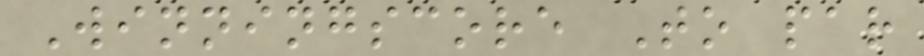Winningscore To par
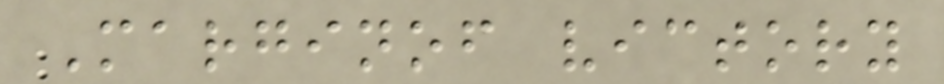Marginof victory
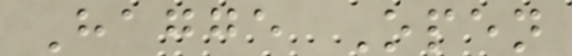Hagge Open
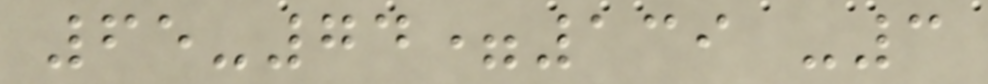65-74=139 -3
